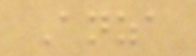Anza
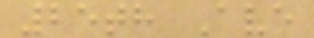25th Ave
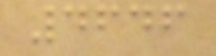4646
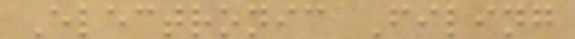Electronic Filing
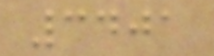3401
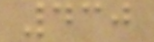430
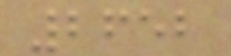2652
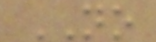NO
